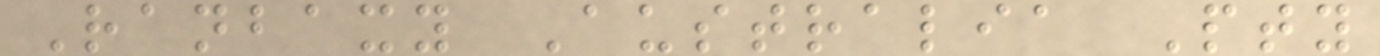Ranbaxy Australia Pty
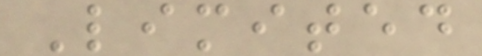Limited
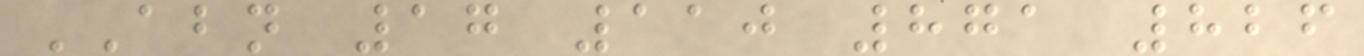ABN 17 110 871 826
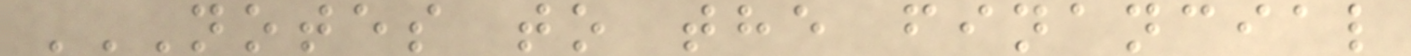NOTES TO THE FINANCIAL
